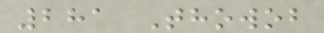281 Thowob
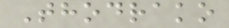Thodrako
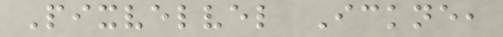Pixvelvel Ickne,
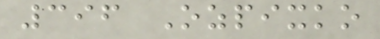396 Ozpixko
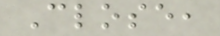Close,
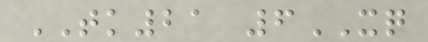TK21 6XQ
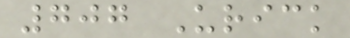707 Urick
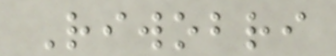Riwobri
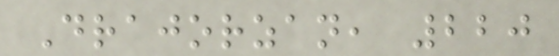Drajorzan, 220
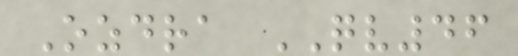Ozdra QV46
